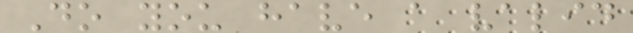Do you have a valid
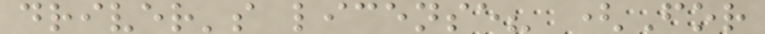driver's license? (For
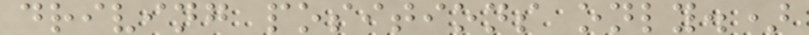driving positions only.)
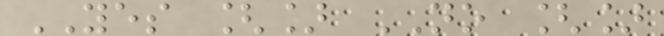YES [] NO []
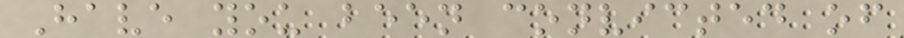Have you been convicted of
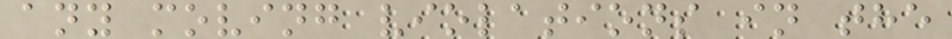any moving violations in the
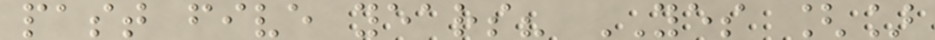past five years? YES []
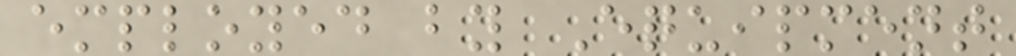employed by Equipment
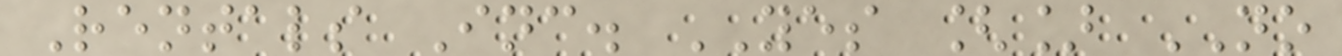Rentals Inc. YES [] NO
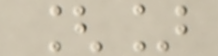[]
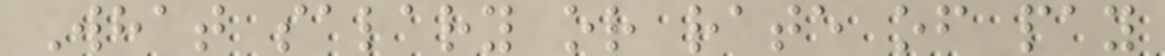What salary or rate of pay
